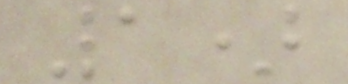1)
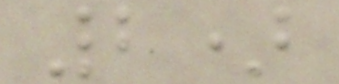2)
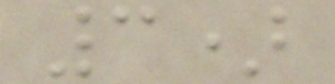3)
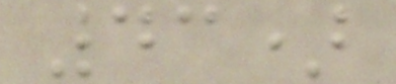43)
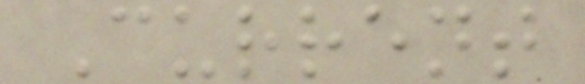Current
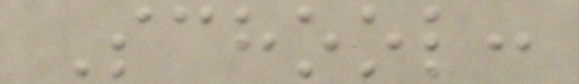School:
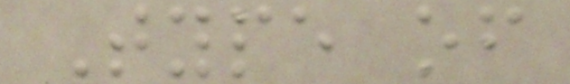Type of
